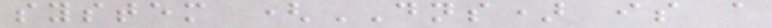system (DNS) is a
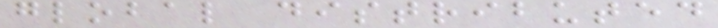global distributed
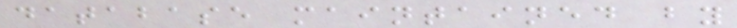database maintained by
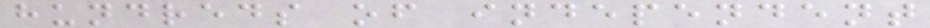hundreds of independent
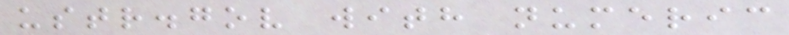ustr.gov with numeric
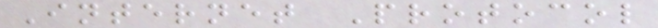Internet Protocol
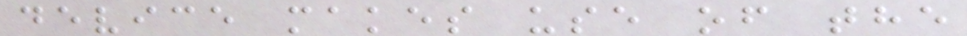device makes use of the
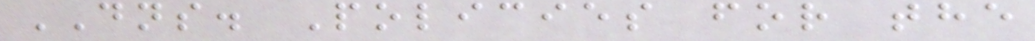DNS. Policies for the
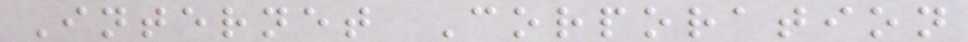Internet Corporation
